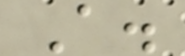A.
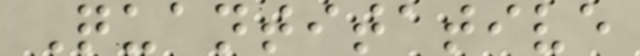Quantitative
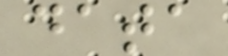data
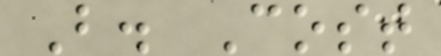B. Cost
